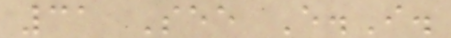31 See E.I.
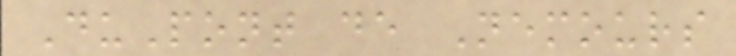DuPont de Nemours
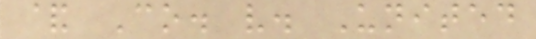& Co. v. United
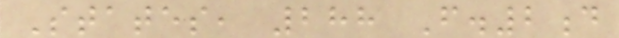States, 288 F.2d
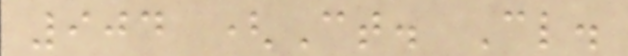904 (Ct. Cl.
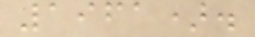1961).
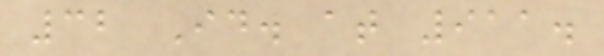32 Id. at 911.
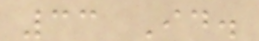33 Id.
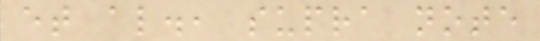et al., supra note
